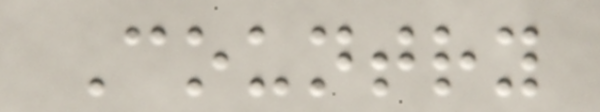Country
